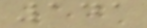141
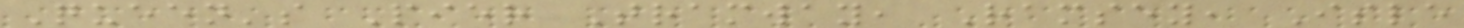Queen's Pier Tramway, Ramsey, Isle
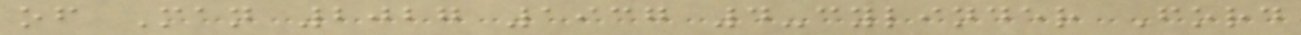of Man 2027 1937 4-cylinder Ford
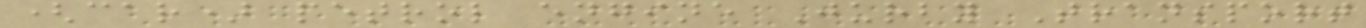(car) petrol engine Jurby Transport
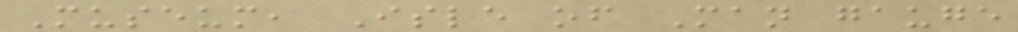Museum, Isle of Man gauge
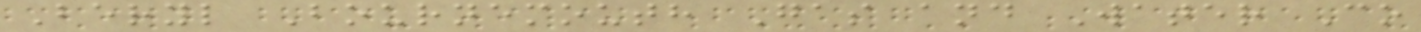Beryl Bournemouth Gas and Water Co
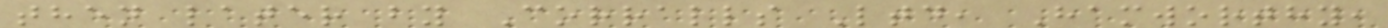then later by Corralls Ltd, Hamworthy,
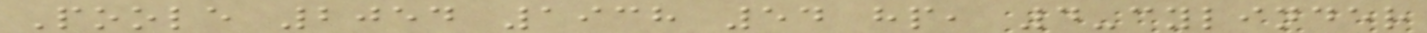Poole 2054 1938 54 hp, 4-cylinder
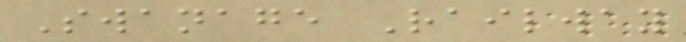Swanage Railway
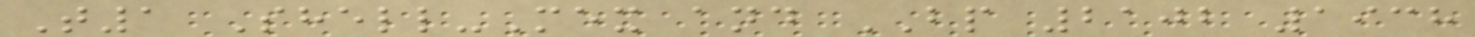T1 Shell-Mex and BP 2102 1938
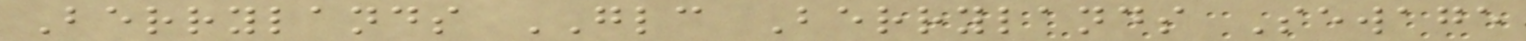Berrylands GLC Berrylands Sewage
